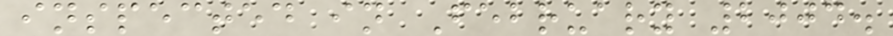inspected in February 2004.
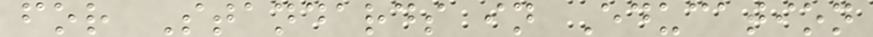for Standards in Education
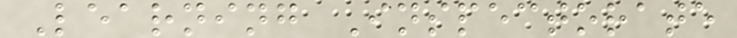Learning Inspectorate
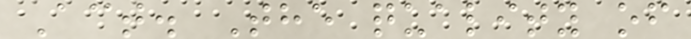Act. The quality of
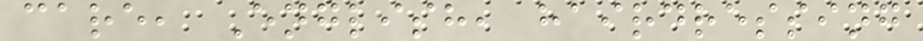care, English, hairdressing
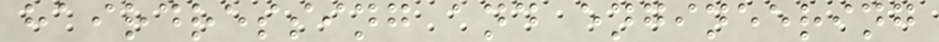hairdressing and engineering
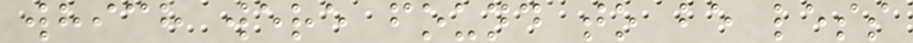which were found to be less
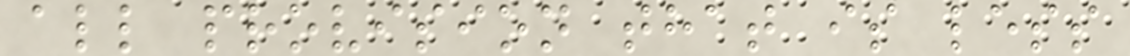all provision that is less
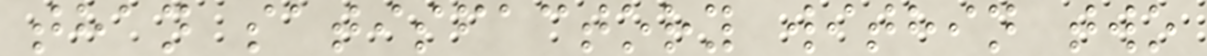than satisfactory within two
